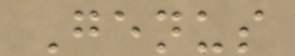Genus
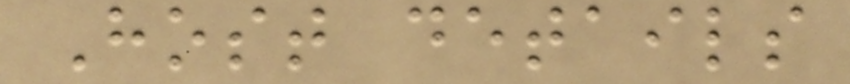Host details
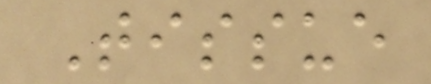Tissue
